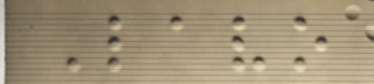Lavo
